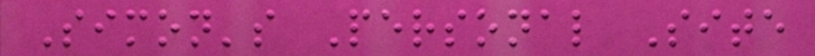Simon's Personal Site
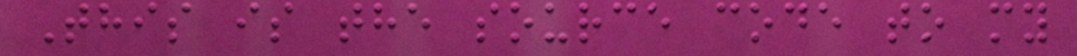This is the source code to my
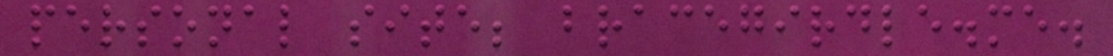personal site; bracegirdle.me.
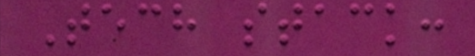Tech stack:
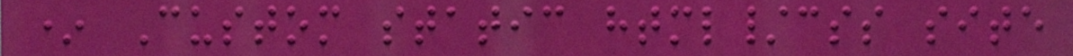* Custom static html/css site
